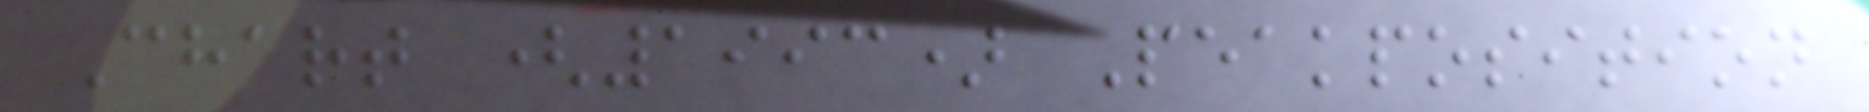Chart (1993) Peakposition
